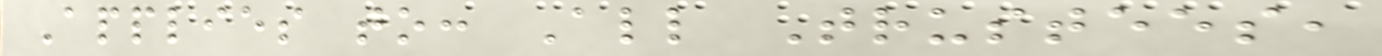Applies to: All Trustees,
